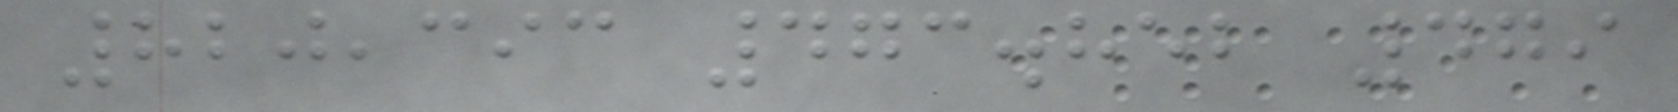820,393 473.852 479
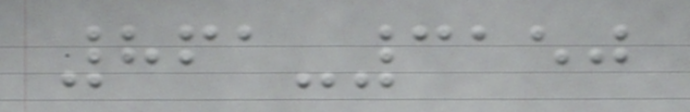861-3150
